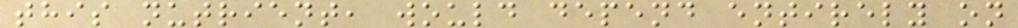this nutrient, would depend entirely on
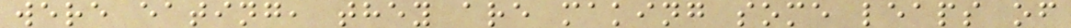were eating, they are making some leaps of
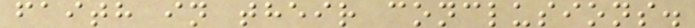faith in their conclusions.
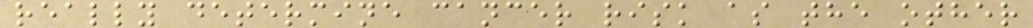really determine cancer risk as the other
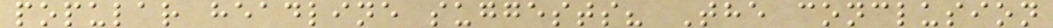popular headline suggests? The conclusion
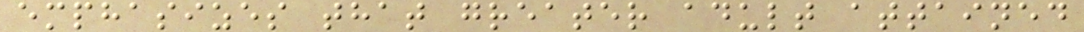emphasizes that greater adult attained
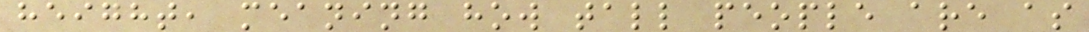height, meaning how tall people are as
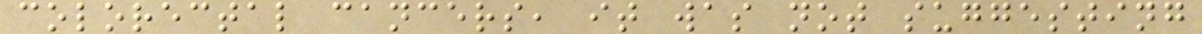colorectal cancers, it was not suggesting
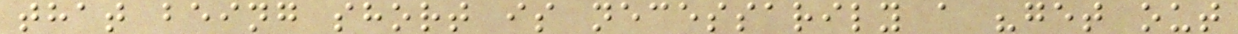that being short is necessarily a "get out
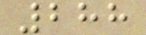288
